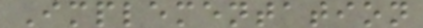Implementation
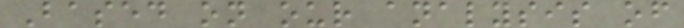Based on our analysis of
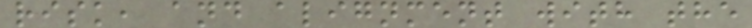risk, and alignment with the
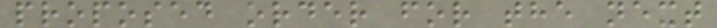proposed order for the next
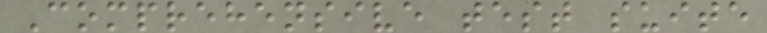Comprehensive test suite
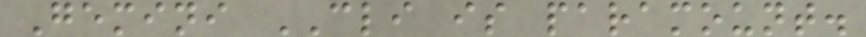Gemini CLI is paramount.
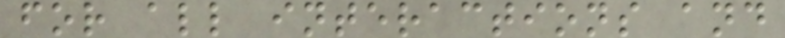for all interactions and
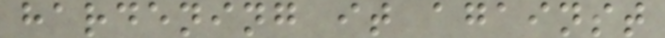hardening it against
